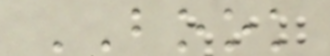BOOK
